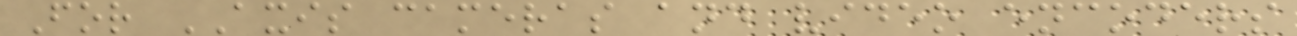For AXIS cameras and video encoders
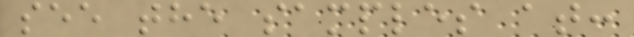see the samples at:
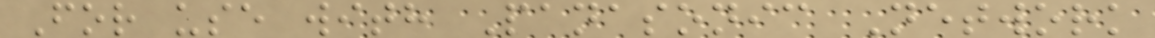For use with Panasonic Network
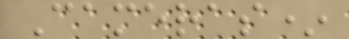Cameras*
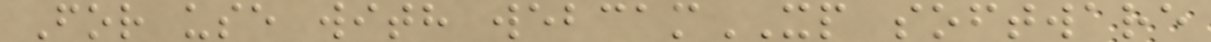For use with webcamXP software
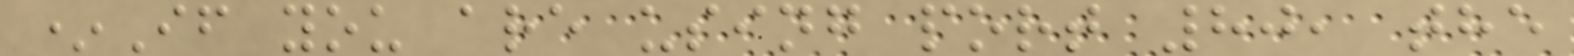*If you are using port 80, the
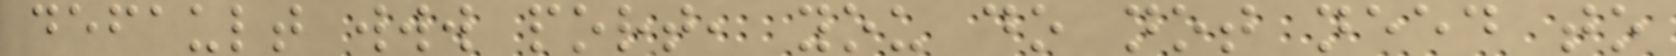default www port, you do not need to
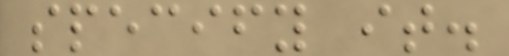specify it.
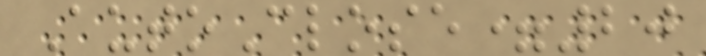AutoClose=20
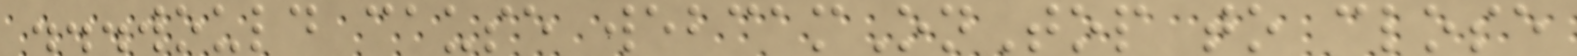...would cause webcamOnTop to close
